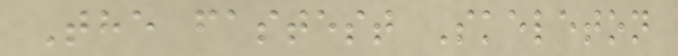The fastest Skeleton
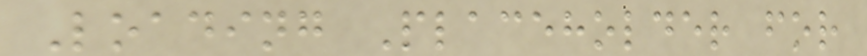Loading Placeholder for
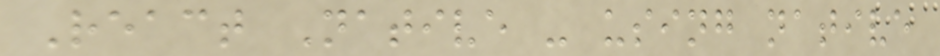React Native - using native
